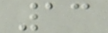13
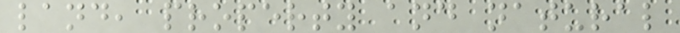land, property and natural
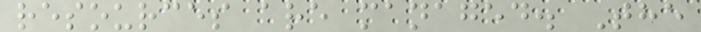resources are managed. The
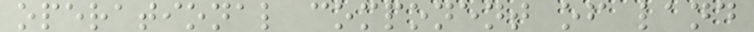operational component of land
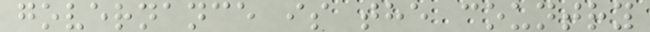governance is the country
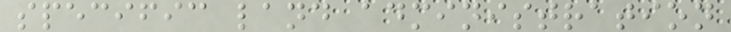specific land administration
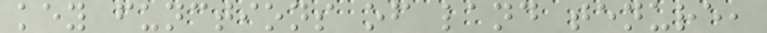key functions of land tenure,
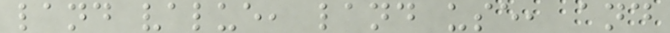land value, land use, and
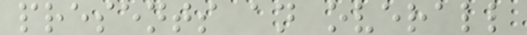presents an overall
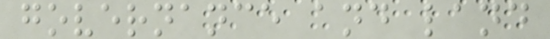governance and land
